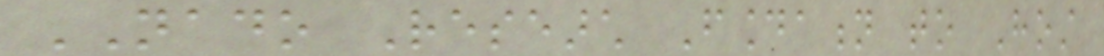NADO Research Foundation to Host
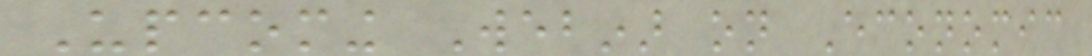Upcoming Webinar on Economic
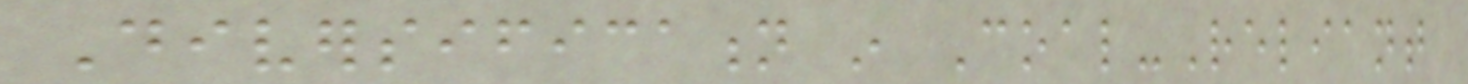Diversification in Coal-Reliant
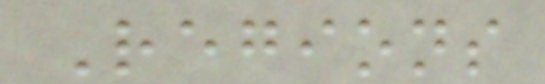Regions
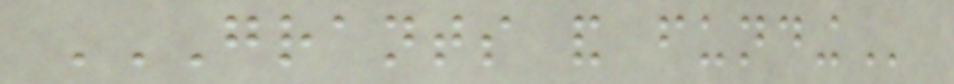GRANTS AND FUNDING
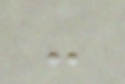-
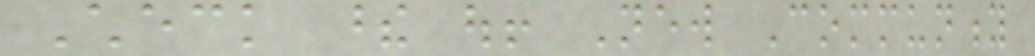Check these out! New Community
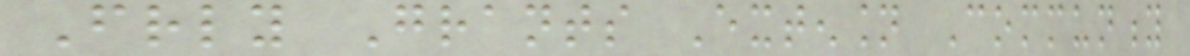Friendly Grants Extension Community
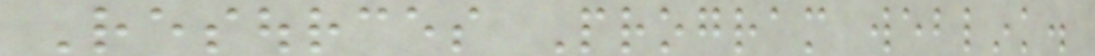Resources Program weblink.
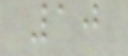10
